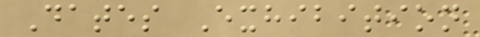Dates Exhibition
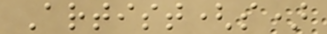Artist(s)
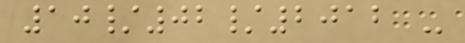10/02/2012 -
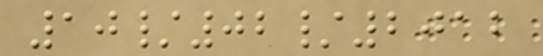10/02/2012
